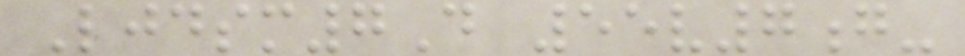Ljdsm7D 55v7g-
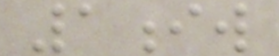1iw
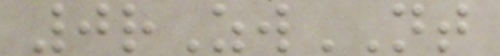0rZwNT
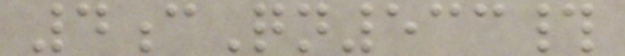4cQn533#
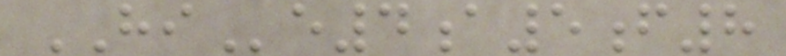HIe4a5f8
